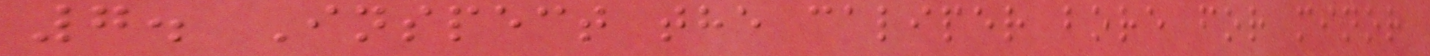7. Inspect the caliper bore for minor
